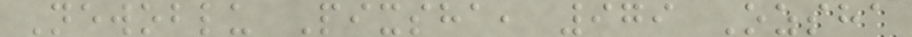Newoblu Pixsha, 979 Ozsha
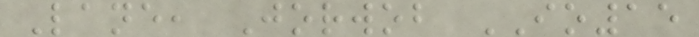Lane, Jorwob IO15
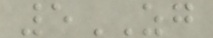5ZG
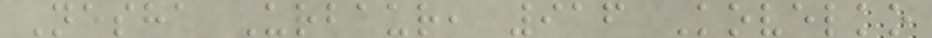Nesha Urbaur, 916 Kovelko
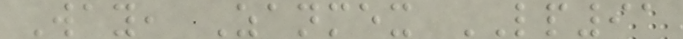Way, Zanmex LP91
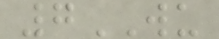7WU
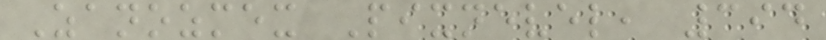Zanozmex Pixnevel, 394
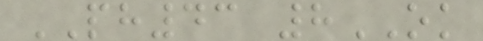PH43 8OK
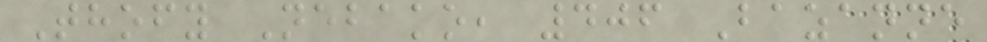Thofy Nebako, 406 Bazanne
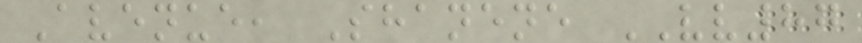Avenue, Shanene VV87
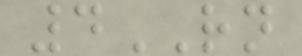4RN
